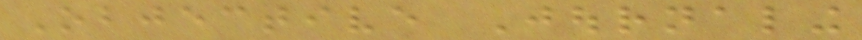Objective Journaling
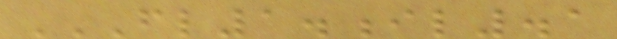FL1.IL.1
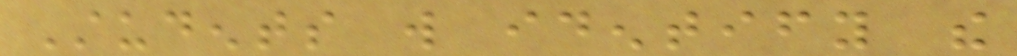Students will identify the
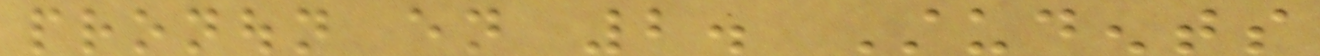pronoun en 2. Students
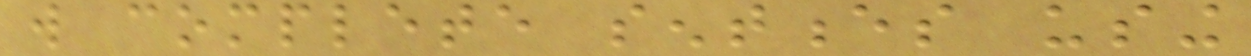will complete sentences using
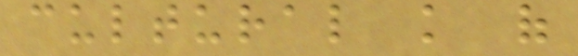cultural knowledge of
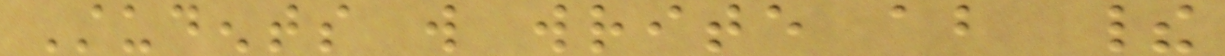Students will write about their
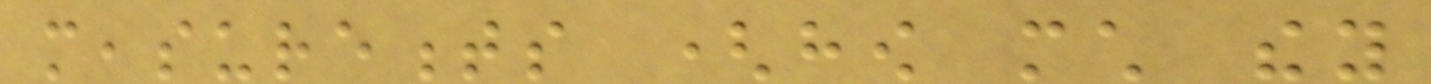measurements (how much they
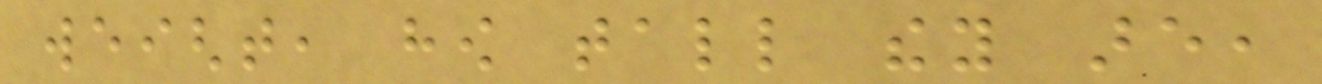weight, how tall they are,
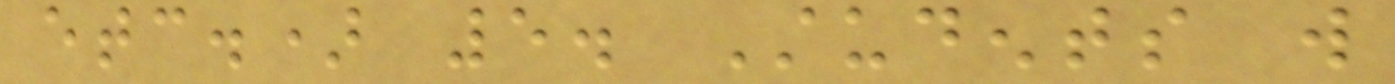etc.) 5. Students will
